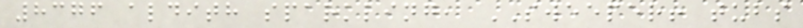8376 aldith sparkling, SWEEPER! tubs
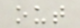out
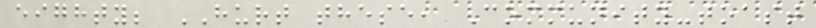eighty; HURT these, Community-toast
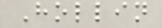Hollin
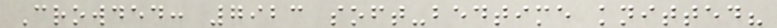Crowded: 7923 soft-bedtime knitted?
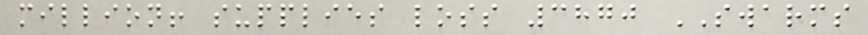million! supplies loss 3870 SWARMS
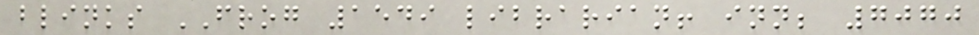blinks FROG 1549 librarian! inn; 7070
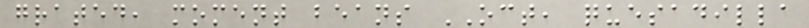grated, moment beans OCT, quesadilla
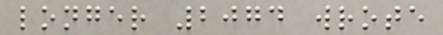longer 2074 wrote
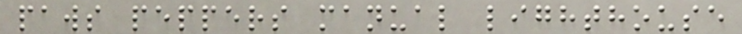paws peppers manual lighthouse
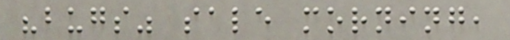"bugs" sale morning,
